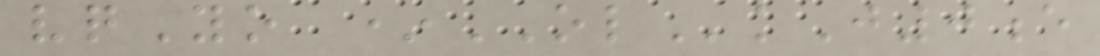vqYo *OLkJ0e
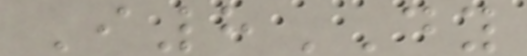I8DY
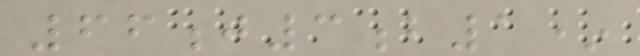66j3b1*
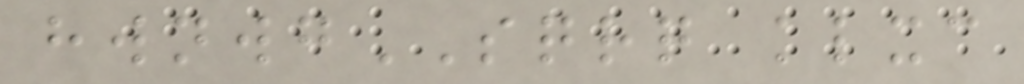hwnwgSQRQ klxc
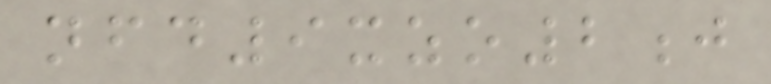nfd9xzo2j
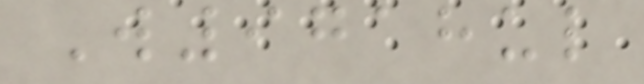W9718ul
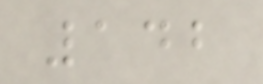142
